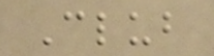Club
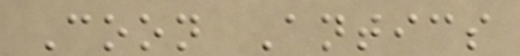Coon Antics
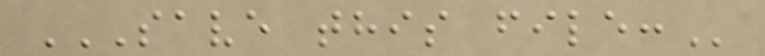SAVE THIS FILE:
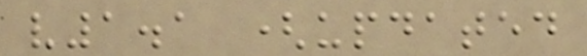v1.1 (updated
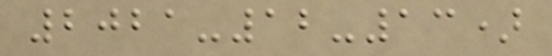2021-12-13)
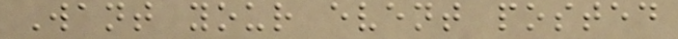Want your event posted
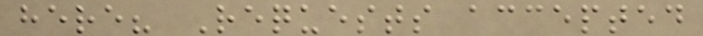here? Requests accepted
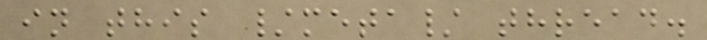in this /meta/ thread.
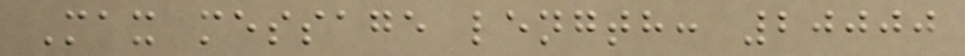Max message length: 20000
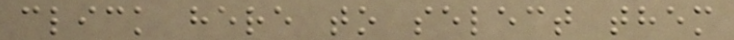click here to select them
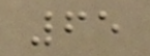65
